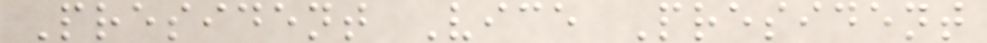President Vice President
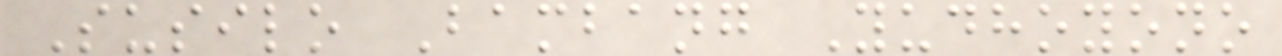Susilo Bambang Yudhoyono
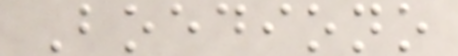Boediono
